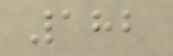182
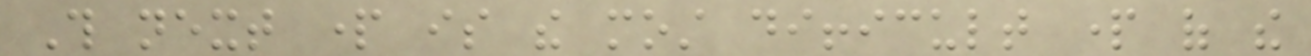This next part is the most difficult part of the
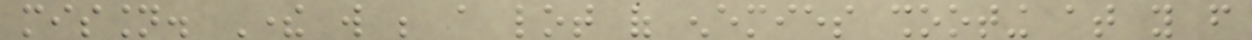mission. There will be a lot of enemies shooting at you from
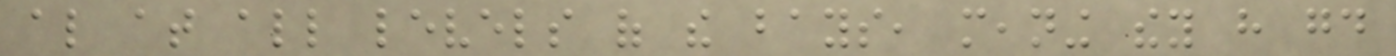also at all levels of the bays, meaning they have good
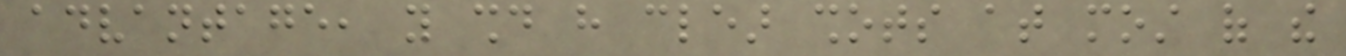advantage, you should have clear shots at most of the
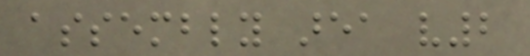assembly area v2
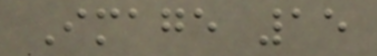Image 15
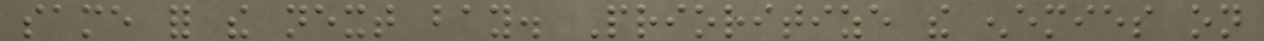same for the next bay. Prioritize the enemies on
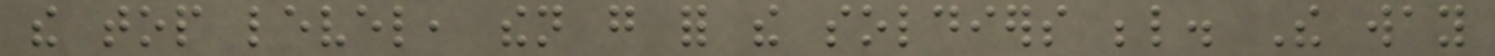the top level, then go for the soldiers below. The way
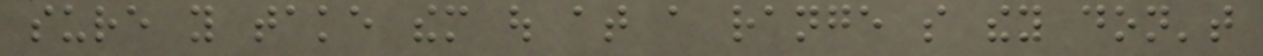sure you take them out at a range so they don't
